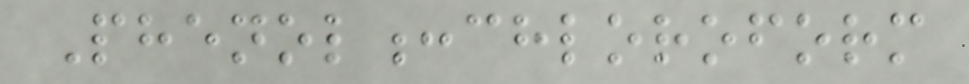Phenol:chloroform
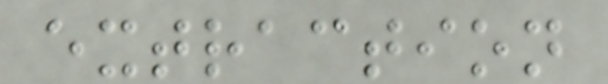extraction
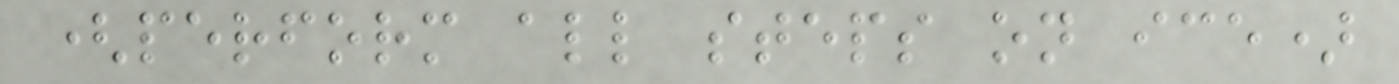(perform all steps on ice)
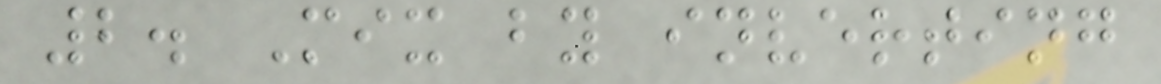2. Mix by inverting
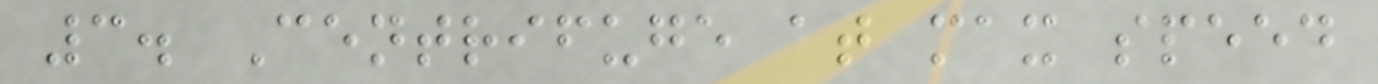3. Centrifuge at max speed
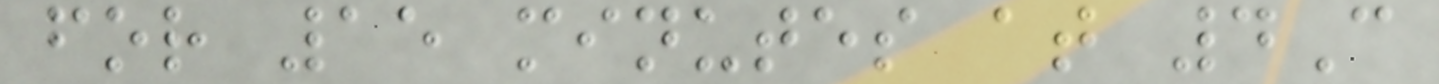for 15 minutes at 4C
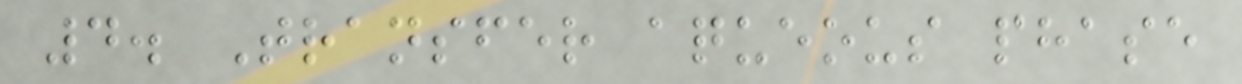4. Transfer aqueous phase
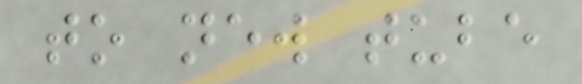to new tube
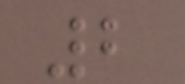2
